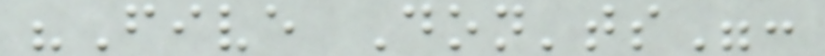"Five Don'ts":
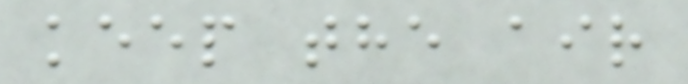keep the air
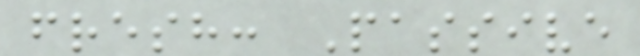fresh: Passive
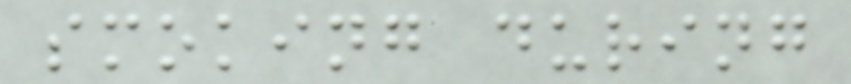smoking during
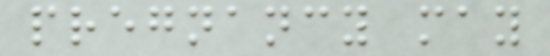pregnancy may
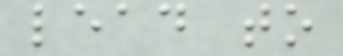lead to
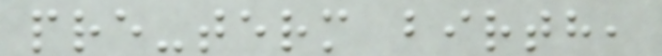pre-term birth,
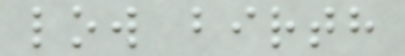low birth
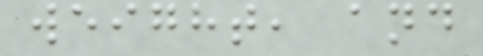weight, and
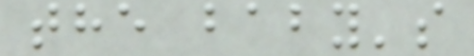the baby's
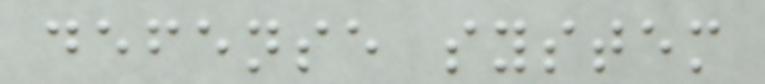defense system
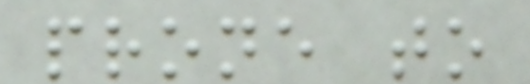prone to
